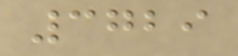3729
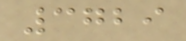3729
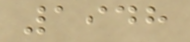1948
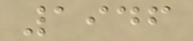1946
